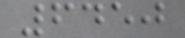6450
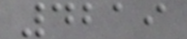4219
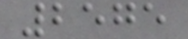2575
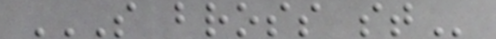S BROSS ST
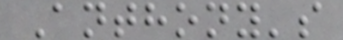Anthony's
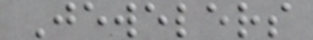Jewelers
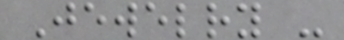Jewelry -
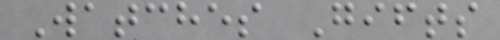Watches Gifts
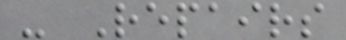- Repairs
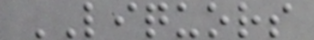LIQUORS
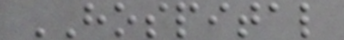HOSPITAL
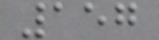157
